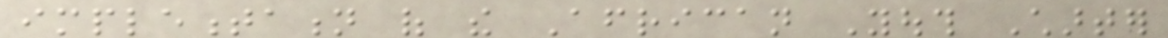implementation of the African Youth Charter
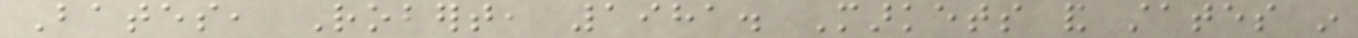Bates, Robert, 1981. Markets and states in
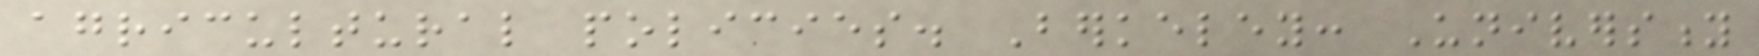agricultural policies. Berkeley: University
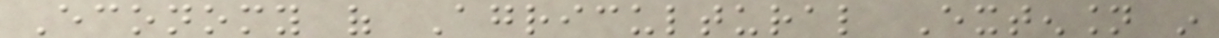Economy of Agricultural Extension in
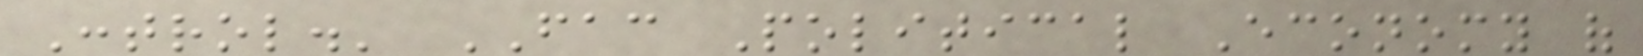Control.' FAC Political Economy of
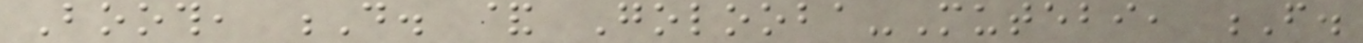Booth, D. & Golooba-Mutebi, F.
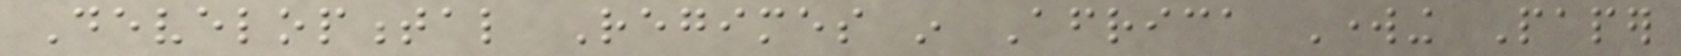Developmental Regimes in Africa Working Paper
